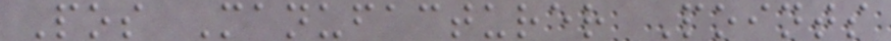Pos Manufacturer Points
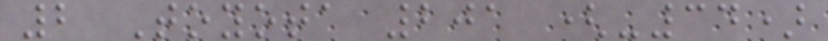2 Toyota 201 (-34)
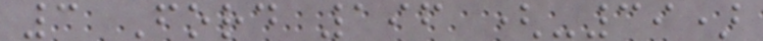3 Ford 196 (-39)
